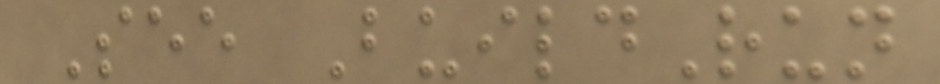See BuildRun
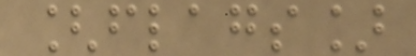[flags]
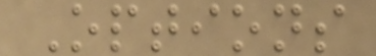Options
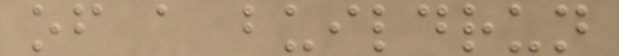of a buildrun
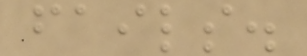fails.
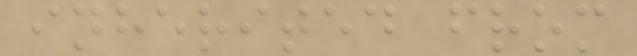inherited from
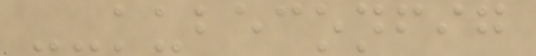--kubeconfig
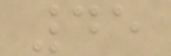45
